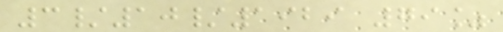3/10/1929 79%
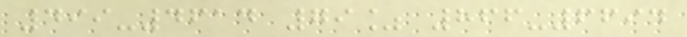499-4614 79% 866-6694
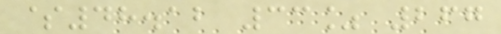$48.12 33% 267
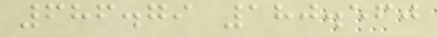686.79 180.560
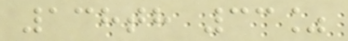138th 33%
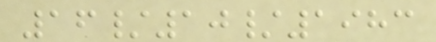16/10/1983
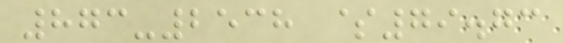873-2538 $79.73
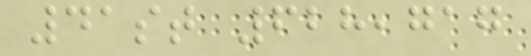41st 628,717
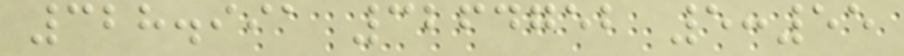328.991 3264752 5:55
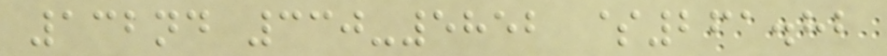132nd 330-5852 $261.82
